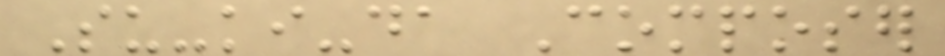Su-ki-da Composer
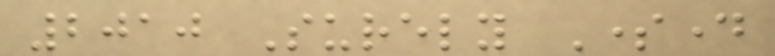2010 Surely Someday
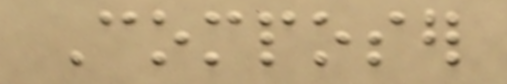Composer
